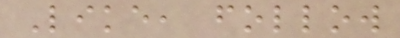Like, follow
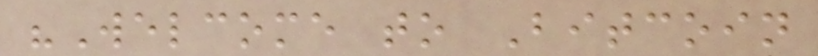"Welcome to Bitcoin
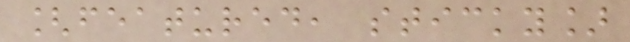[featured, sticky]
